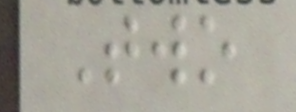Two
